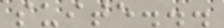suite...
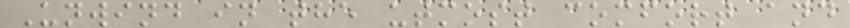Unwind in the utmost comfort and
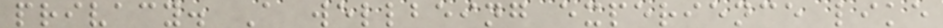privacy. A wellbeing experience like
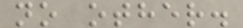no other.
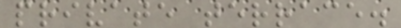private terrace.
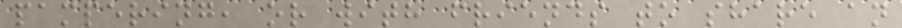pampering, or with friends to share an
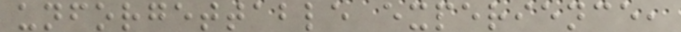unforgettable experience,
